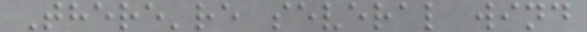There're several wind
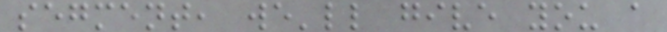segment, we'll give you a
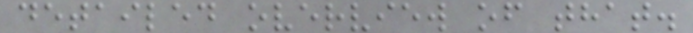detailed overview of that.
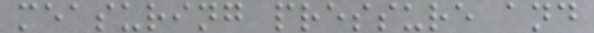measuring pressure and
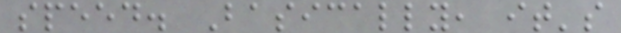speed. Basically, it's
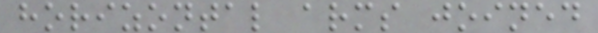horizontal arms joined
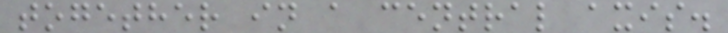together in a central axis.
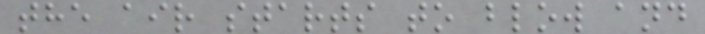the air starts to blow and
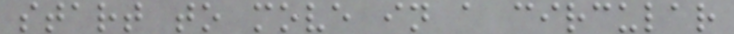start to move in a circular
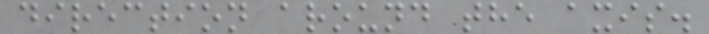direction around the axis.
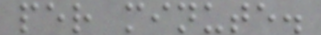per minute.
